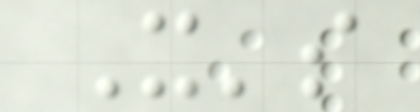It's
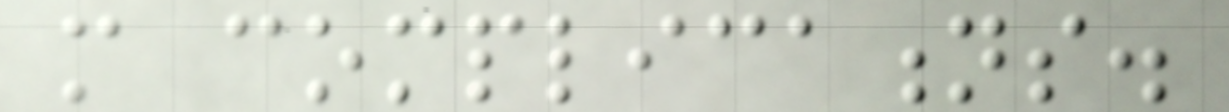more complications.
